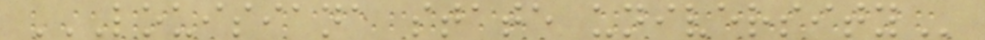LOUISIANA STATE UNIVERSITY
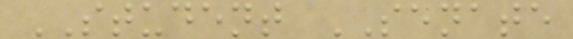STUDENT SENATE
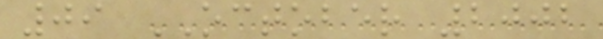09 OCTOBER 2002
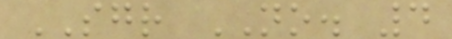SGR NO. 4
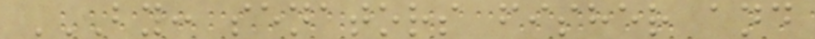BY: SENATORS FISHER AND
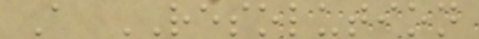A RESOLUTION
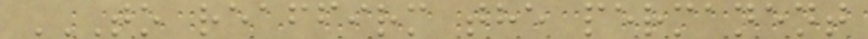TO REAFFIRM THE PERMANENT
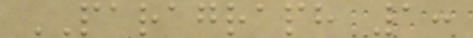PARAGRAPH 1:
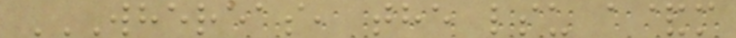WHEREAS, THE LSU A&M
